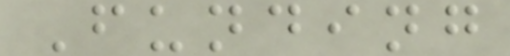Funding
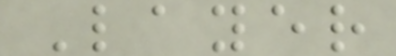Layer
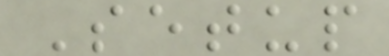Setup
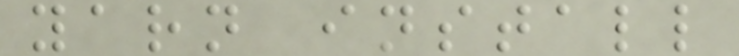yarn install
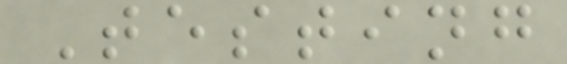Testing
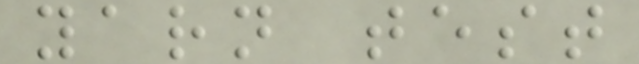yarn test
